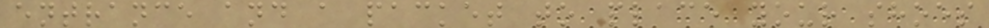entrance and a packet to place your shoes
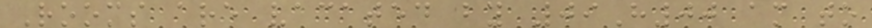Rooms are vacated by 09H00 am to
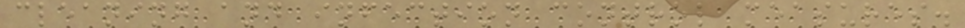cleaning and infection control measures.
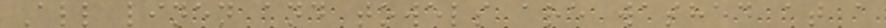All linen and towels are washed at a
